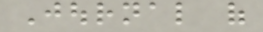Journal of
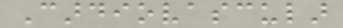Cardiovascular
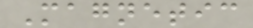Magnetic
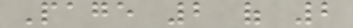Page 2 of 2
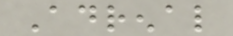Adrenal
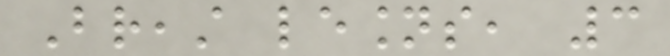Breast lesions, 3
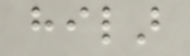hilar
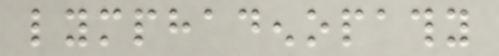lymphadenopathy
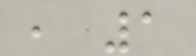, 1
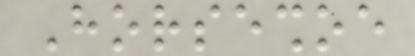Horseshoe
